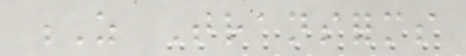Z Transforms
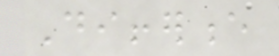Difference
